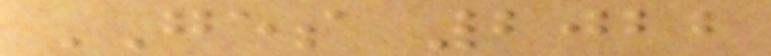GES 2022
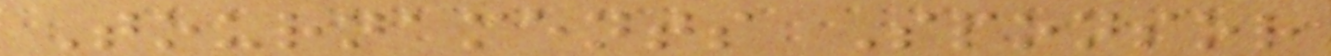Tournaments Sponsor
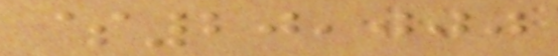$20,000
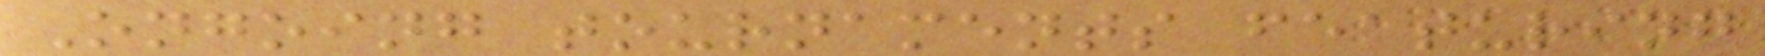Ongoing tournaments featuring
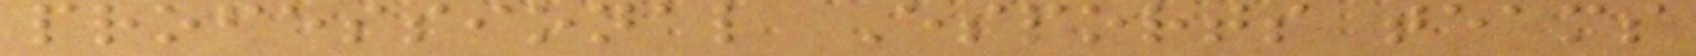professional Esports teams
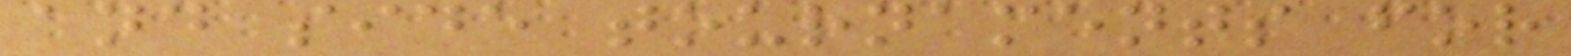and side tournaments for
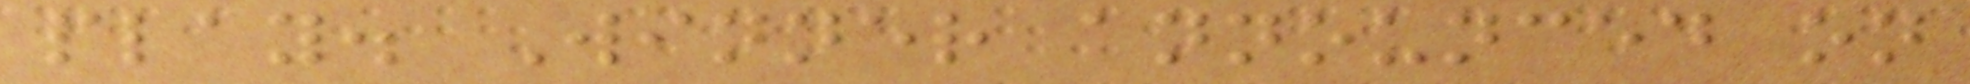play. Winner announced on
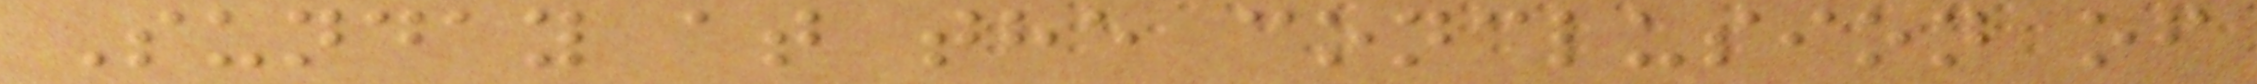Sunday at the conclusion of
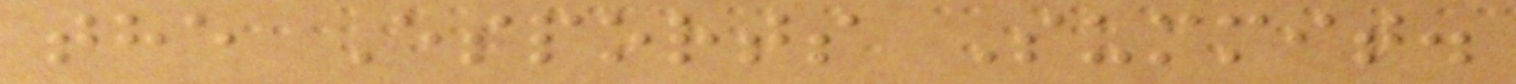the Esports Summit.
